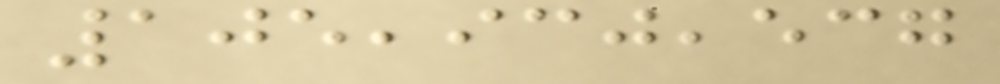105,930,537
